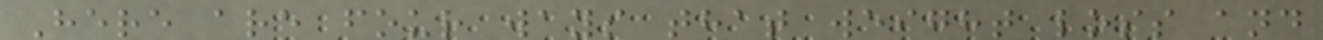Here are four ways that weight loss and
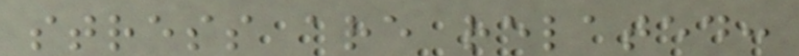stress are related:
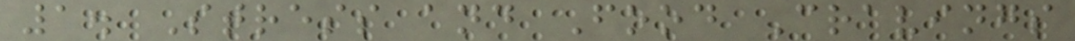1. Stress and Food Cravings
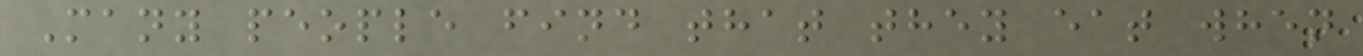Many people find that they eat when
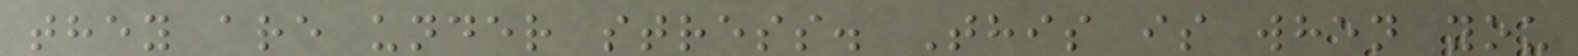they are under stress. This is when you
